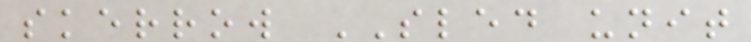skerrow SLED unit
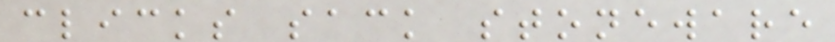clicks sack stoneware
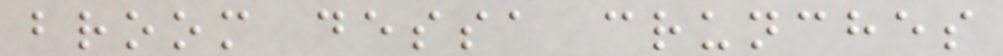broom dessa crunches
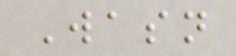Wasn
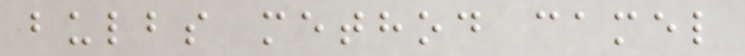bulbs method camel
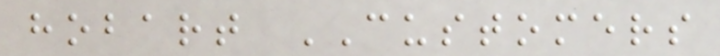hobart CUSTOMERS
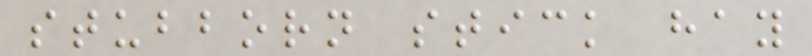stubborn stick hay
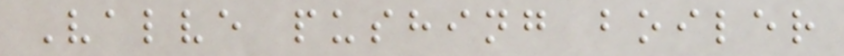Valve pushing boiler
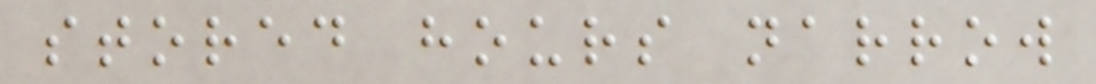stored hours narrow
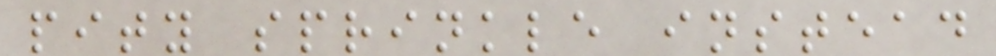pity sprinkle instead
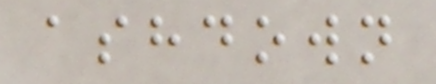ashdown
